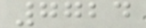7724
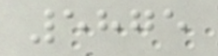5875
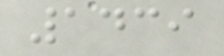1439
